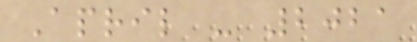April - 2021
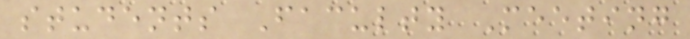students Faculty Meeting
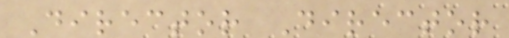Director Director
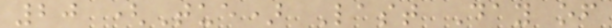20 (Tue) Last Day of
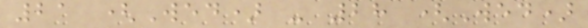21 (Wed) - 28 (Wed)
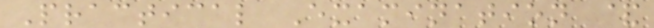Practical Examination &
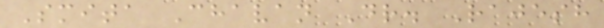Smita Chavan Dr. Rajesh
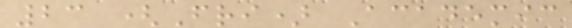23 (Fri) Academic
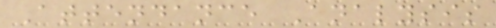Attendance Analysis
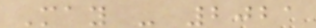May - 2021
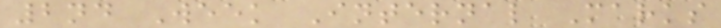2nd Week Internal Marks
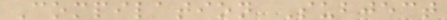Compilation Subject
